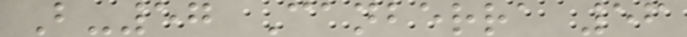B-57 Canberra 56
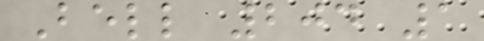Bell 204 1
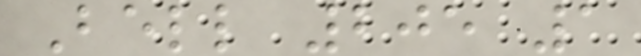Bell 205 1
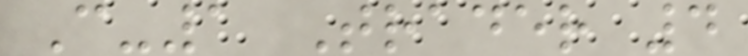C-1 Trader 4
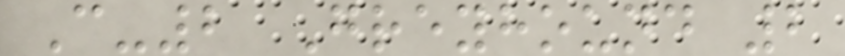C-2 Greyhound 2
